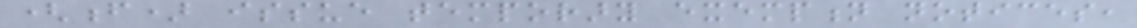(f) issue temporary exemption notices,
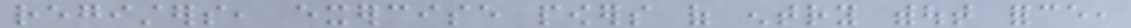registers, exercise powers of entry without force,
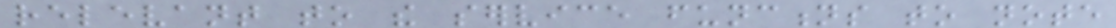relevant to the service functions to note
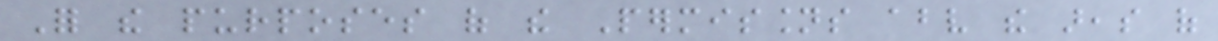For the purposes of the Permissions above the areas of
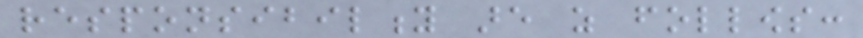responsibility are as follows:
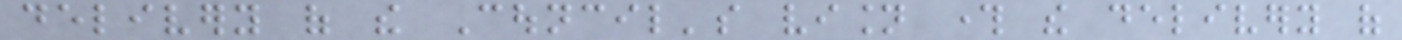delivery of the Council's vision through the delivery of
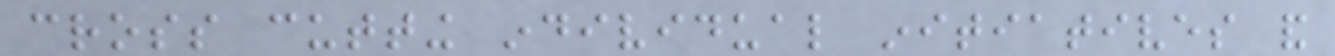cross cutting individual initiatives and
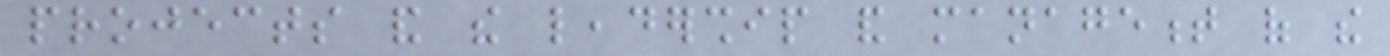projects and the leadership and management of the
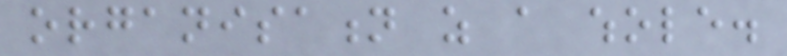organisation as a whole.
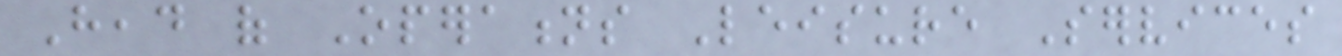Head of Operations Leisure Services
